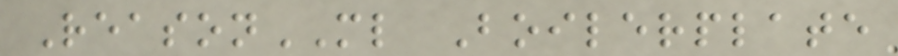ReasonML Boilerplate
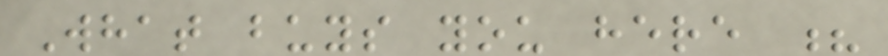What buys you here ?
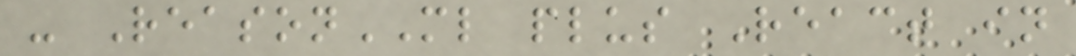- ReasonML plus React in
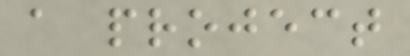a project
